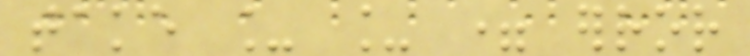take _ _ = error
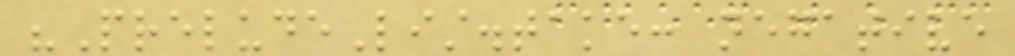"PreludeList.take: negative
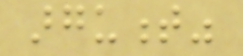argument"
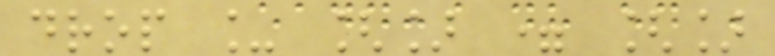drop _ [] = []
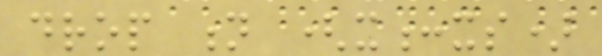drop n (x:xs)
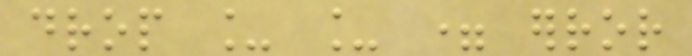drop _ _ = error
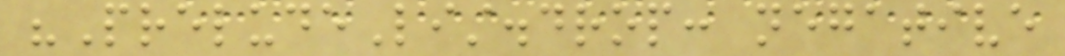"PreludeList.drop: negative
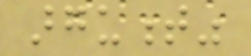argument"
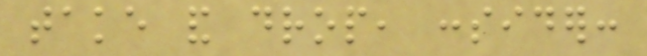take and drop, consider:
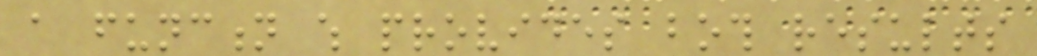a function which provides both results
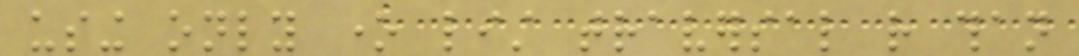using only one list traversal rather than
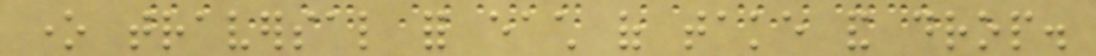one traversal for each of take and drop.
